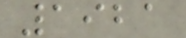1921
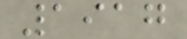1917
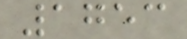1753
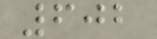602
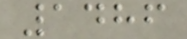1486
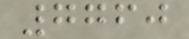7760
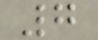7
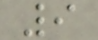9
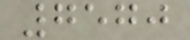7570
